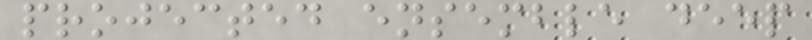projected ensemble deep
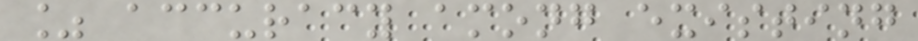% accuracy among existing
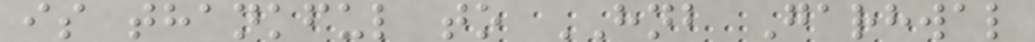is thankful to HNB Garhwal
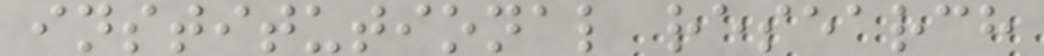institutional research
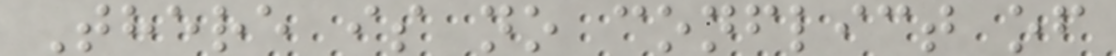There is no conflict of
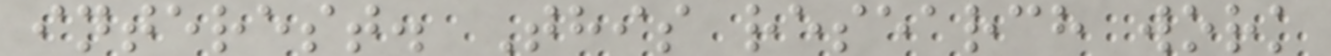interest. This research work
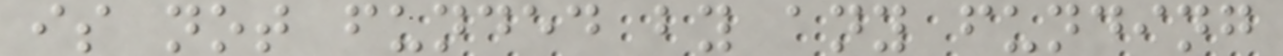is not funded by any funding
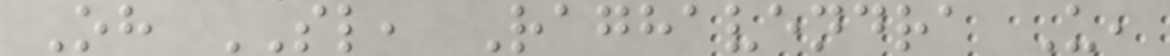Oh SL, Raghavendra U,
